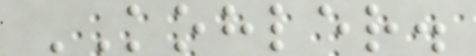KOHLER.
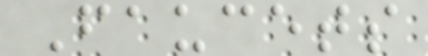Faucets
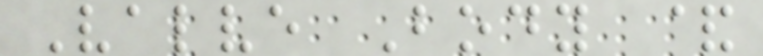Valve Body &
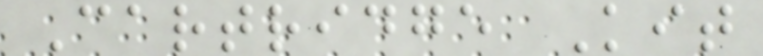Cartridge Kit
